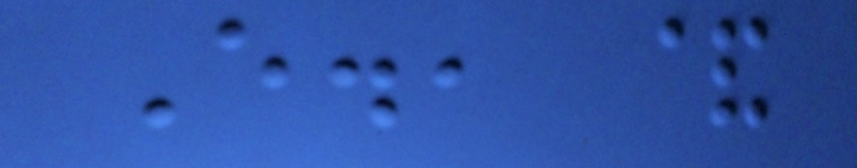E., &
